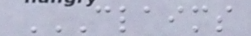CLAIMS
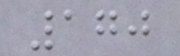170
